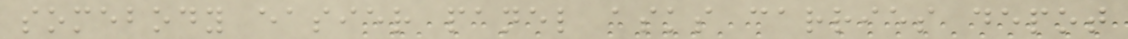somebody easier panel asks carries depot
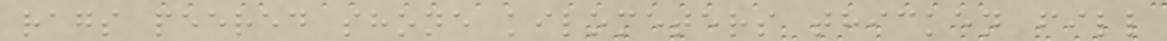rags peered shone kilometers thicken fill
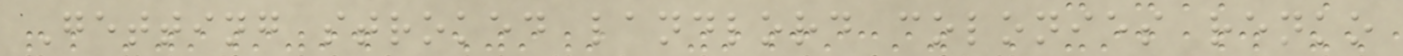Getting stroked landlord colonies renko
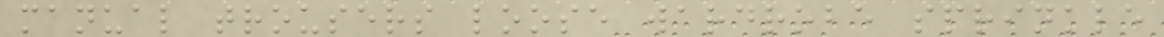manual trousers loose wardrobe sprinkle
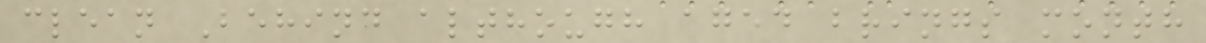clean Behind although aged brings month
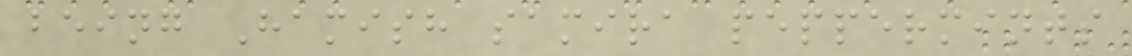being Hamish samira peppermints
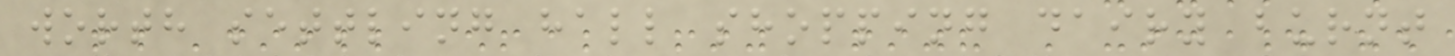worth settling hall shopping dairy burnt
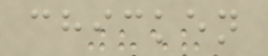chicken
